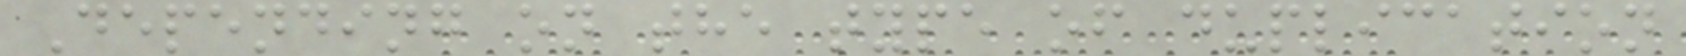Depending on the type of duplication
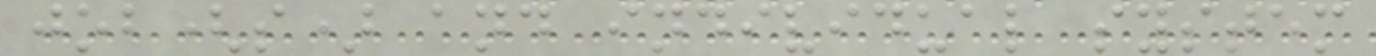job(s) and individual system
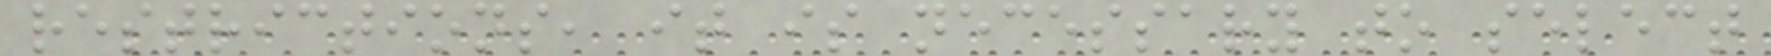restrictions, it is necessary to select
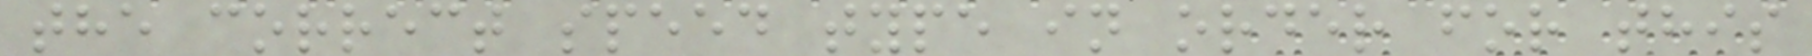the correct speed type in order for this
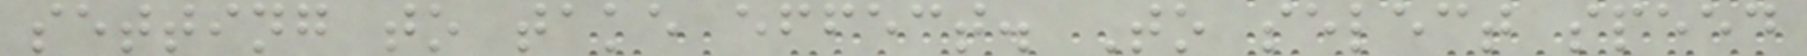setting to take effect. To select speed
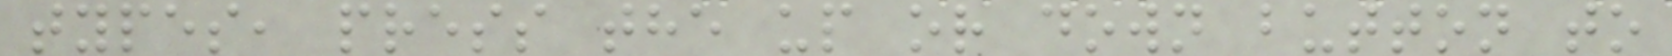types, press the up or down button to
